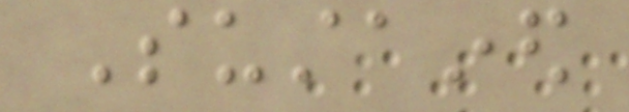Sustained
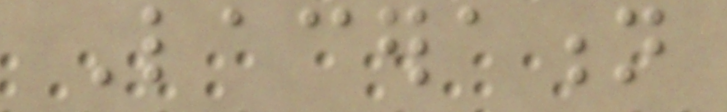Laceration
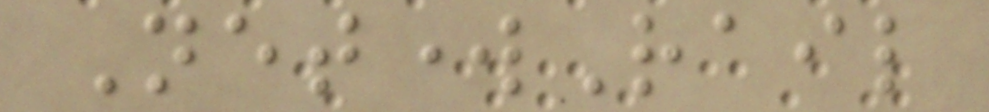NetworkRail
